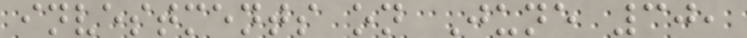investments on June 30,
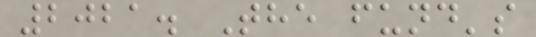2021. The fund's
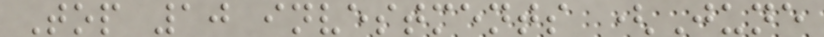Top 10 investments (June
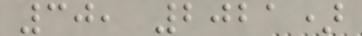30, 2021)
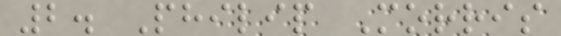2. Philip Morris
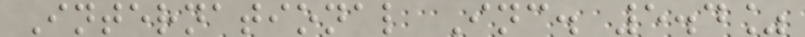International Inc. 5.4%
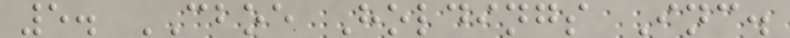5. CBOE Holdings Inc.
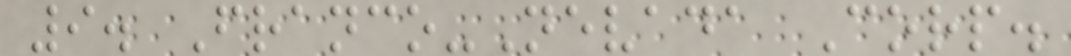9. Franco-Nevada Corp.
